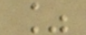%
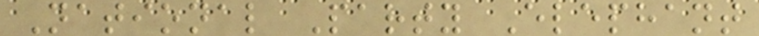National Party Elephant
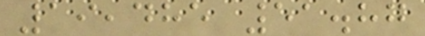19,485 51.87
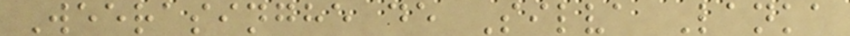Weerasinghe de Silva Lanka
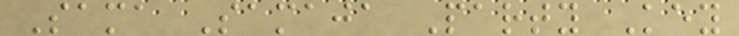Sama Samaja Party Key
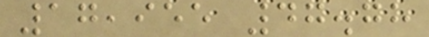17,955 47.78
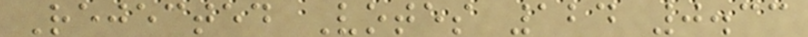Rejected Votes 124 0.33
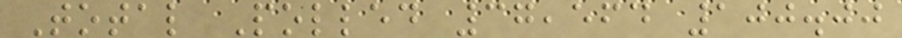Total Polled 37,564 100.00
